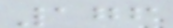176
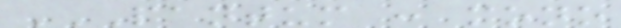PANTUM : MONO
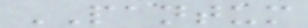PANTUM
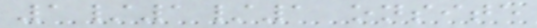1/1/1 onsite
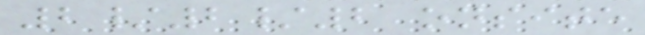2/2/2 onsite
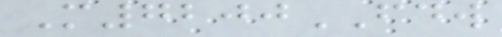M7200FDW
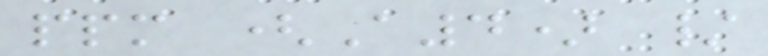ppm (A4) /
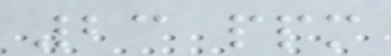23 ppm
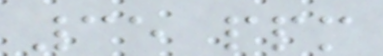35 ppm
